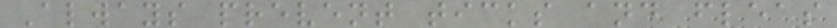Always prevent ticks and fleas
